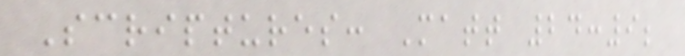Scriptures: Matt 24:9;
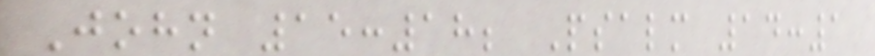John 15:18; Psalm 14:1
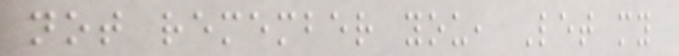not remember you, Let my
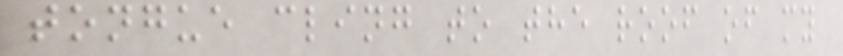tongue cling to the roof of my
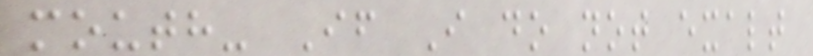mouth- If I do not exalt
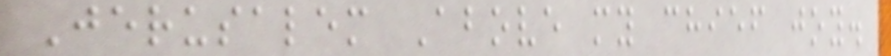Jerusalem Above my chief joy.
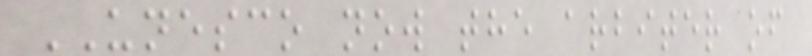UNESCO now the arbiter of
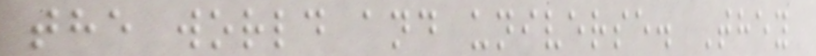the world and universe. They
